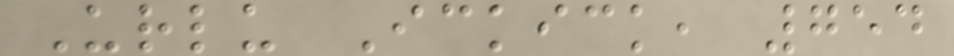Urlu Ickick, 754
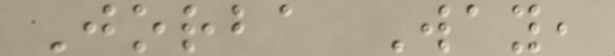Jorba Way,
